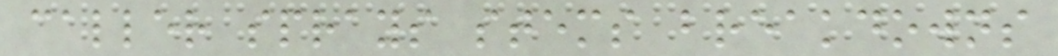caller sprays stems breakdowns
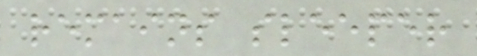remains sleeper
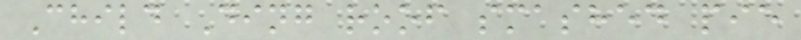Child Ding roof smashed pie
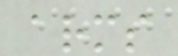arms
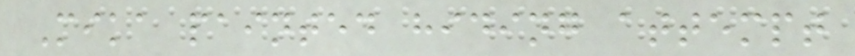Mika painted hiding attempt
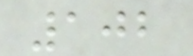102
